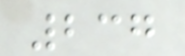237
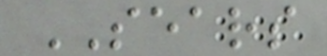SEARS
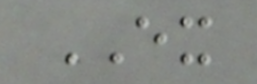EX
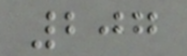207
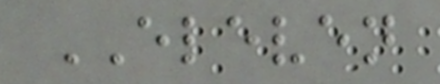ELEVEN
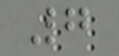7
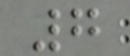7
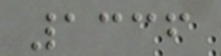1336
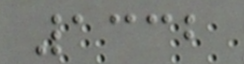1332
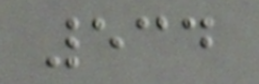534
